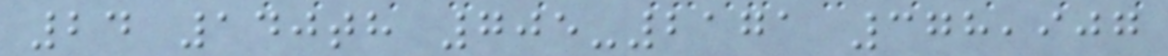24 140th 705-2171 378,907
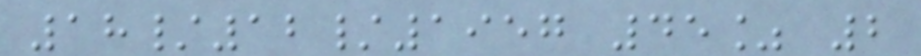18/12/1957 45% 2
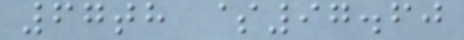67th $97.60
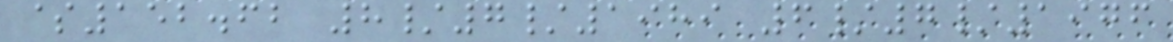$152.62 8/7/1989 6/7/1976
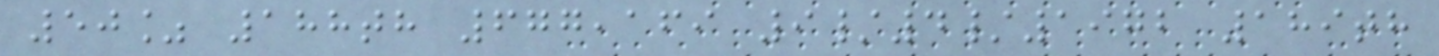50% 188th 677,169 9/4/1972 189th
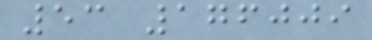53 176009
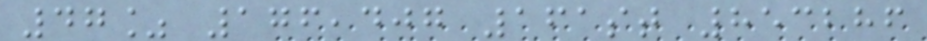47% 176,407 161st 853286
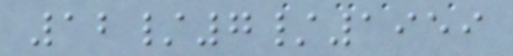12/7/1959
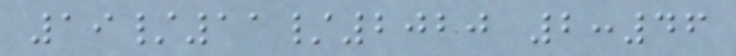19/11/2020 2:46
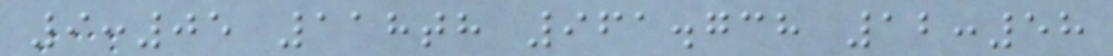9:05 118th 961.738 12:58
